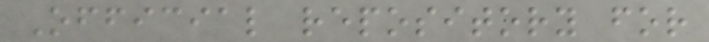Official repository for
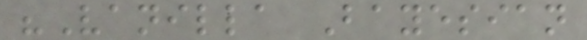"Vanilla Bayesian
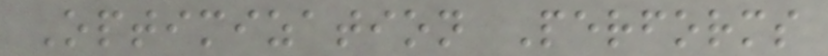Optimization Performs
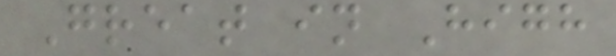Great in High
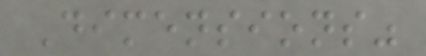Dimensions"
